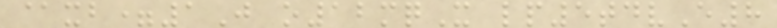@xb=1J o12mqX lp5tdvE8
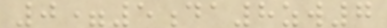0=5da8zw7
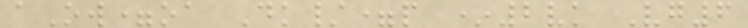aOw=oa Dk/=p *2vk Vg6
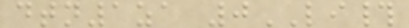dtn1za 0LI#
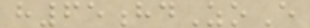h65hdZoE
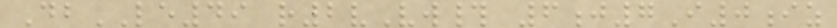DbLE49 r2vVw# 6j7I0iz
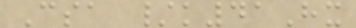Csa /k41Hx
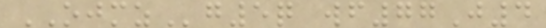OJMZg5q wf77J4
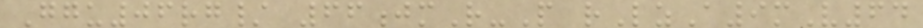Ggu06rg/ 66jmR-P rLzA9mV64
